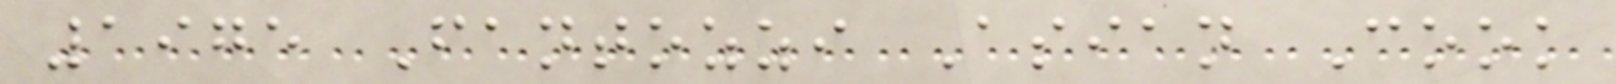1975 Fantozzi Asian Cook
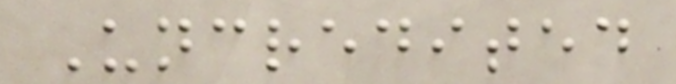Uncredited
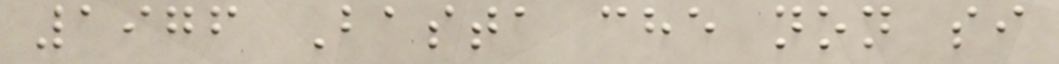1976 Basta che non si
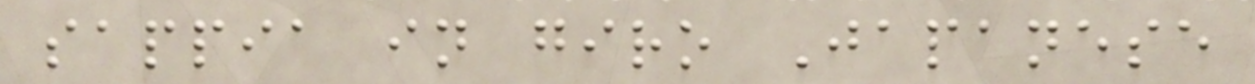sappia in giro Japanese
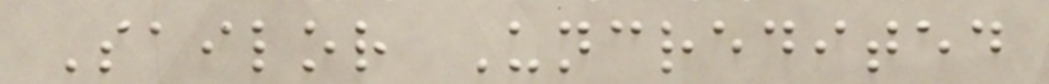Sailor Uncredited
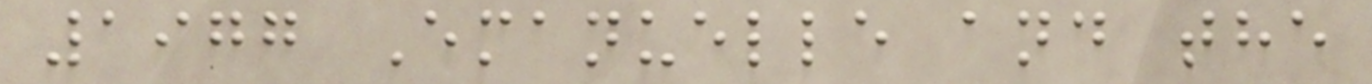1977 Emanuelle and the
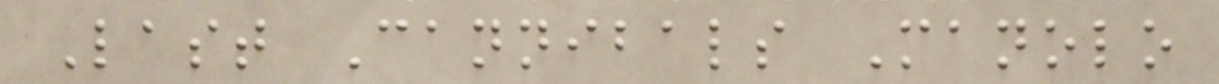Last Cannibals Manolo
